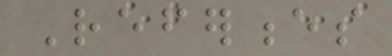References
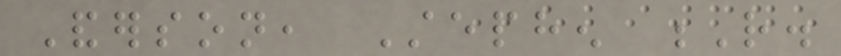Anderson, Stephen R.
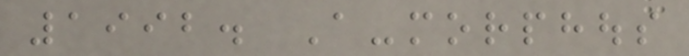1992. A-morphous
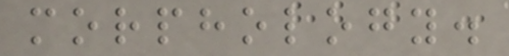morphology.
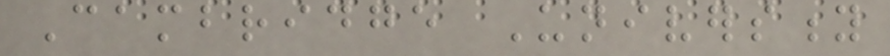Cambridge University
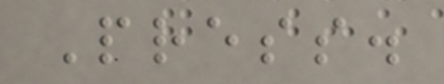Press.
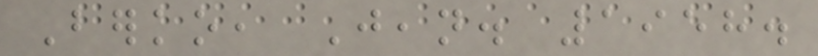Berko, Jean. 1958.
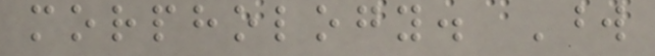morphology. Word
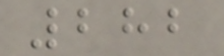282
